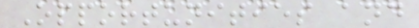Opportunities and
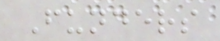Funders
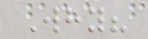Why?
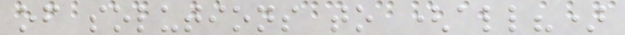of solutions to (all?)
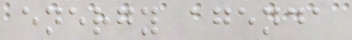energy agenda
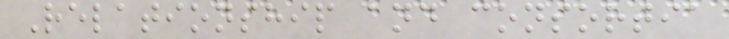Relationship and consortia
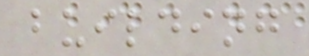building
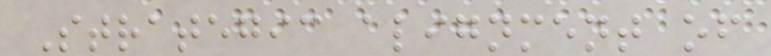Strategic alignment of
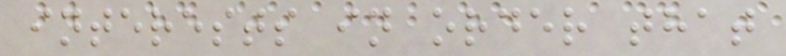interests in order that
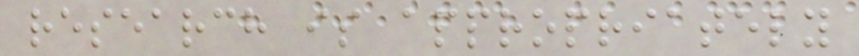research is appropriately
